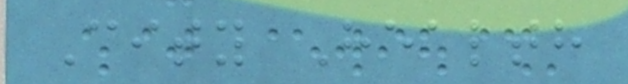City Health
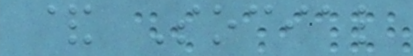& Social
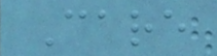Care
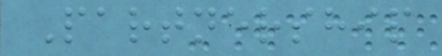Partnership
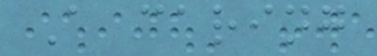A caring
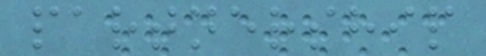partnership
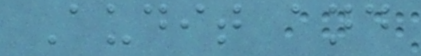Audit and
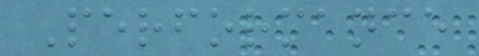Performance
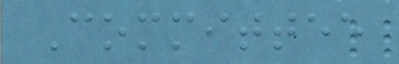Committee
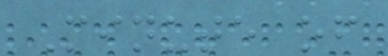Minute of
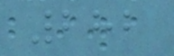282
